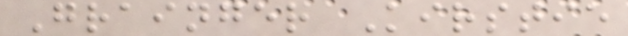Grainger Kirstie
